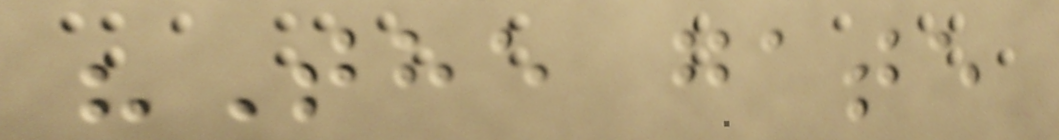"The gate
